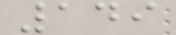149
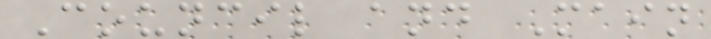Council and Main
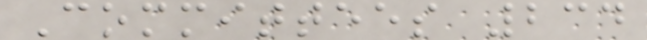Committees 234
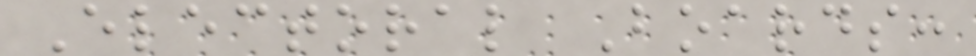Electoral Boards:
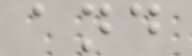and
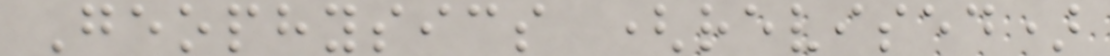Geophysics (revised)
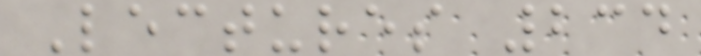Lectures 234
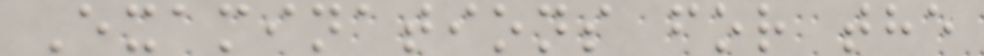Examinations for the
